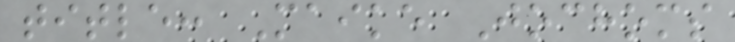title: Maike Jochoms
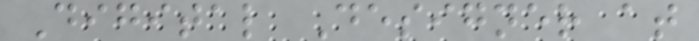Digital Designer at
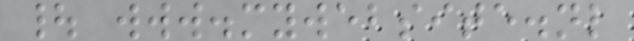| www.mywebsite.nl
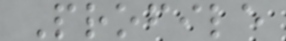Profile
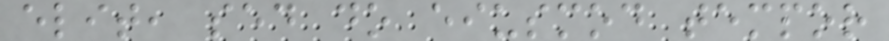elit, sed do eiusmod tempor
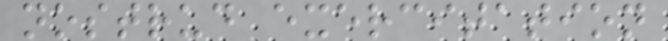nostrud exercitation
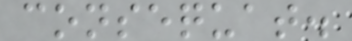consequat.
